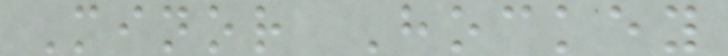Minor Hockey
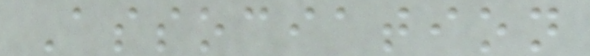Association
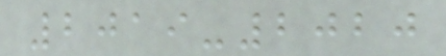2019-2020
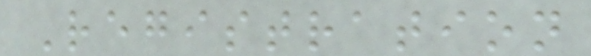Registration
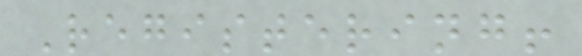Registering!
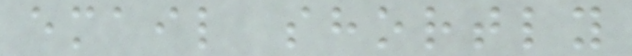email shortly
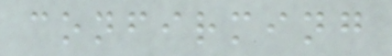confirming
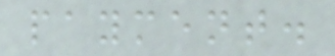payment.
